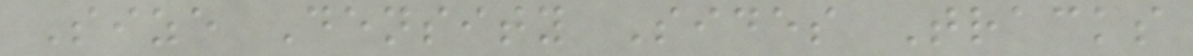Size Density Sides Tracks
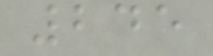245
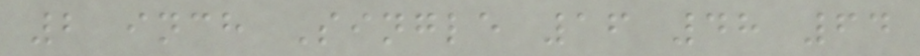2 inch Single 16 48 64
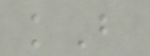kB
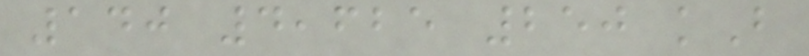140 4,625 250 kB
